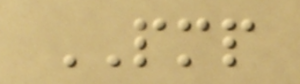PMP
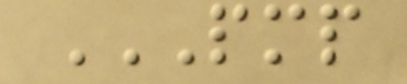PMP
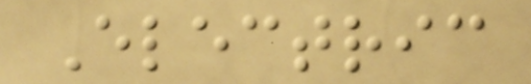Electric
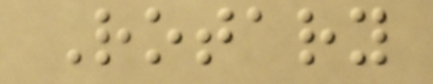Rotary
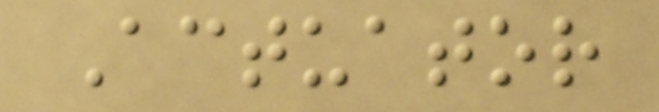Actuator
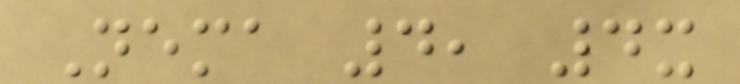Nema 4, 4x
